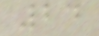24
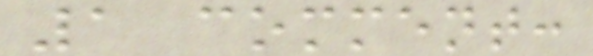1 comment:
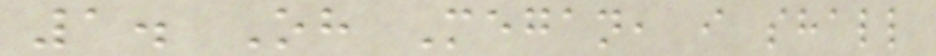1. Oh Megan, i shall
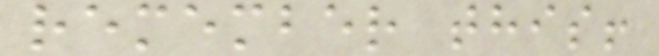remember this!
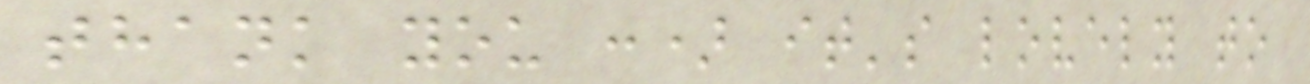thank you :) it's lovely to
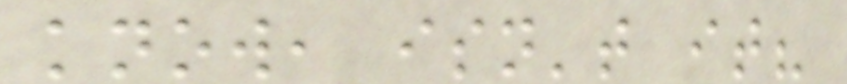know, isn't it?
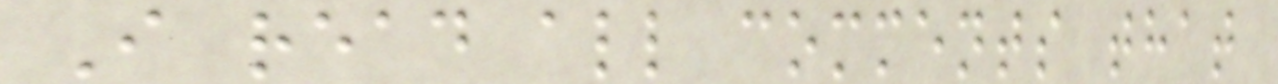I read all comments that
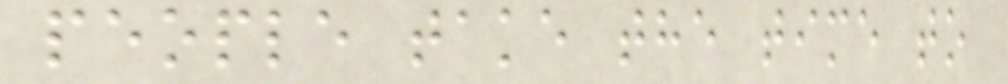people take the time to
